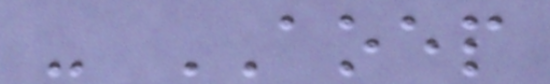- AOEP
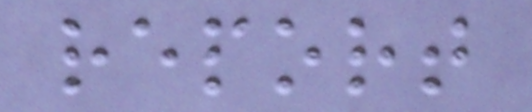report
